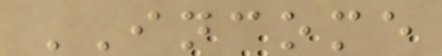INCOME
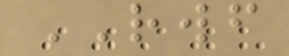RWF
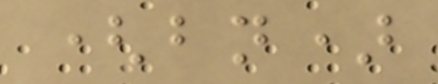(bn)
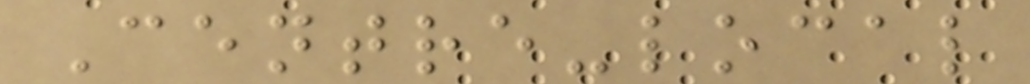Centre-local
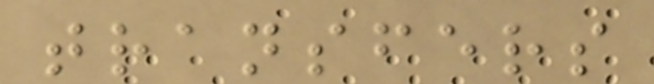transfers
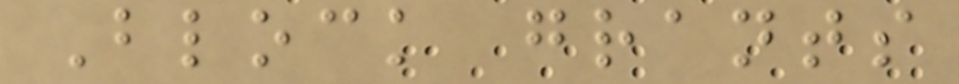Block grants
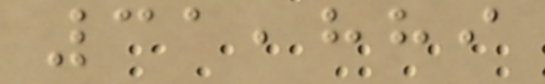31,889
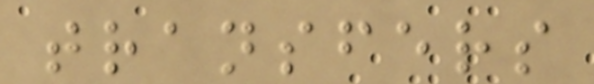transfers
